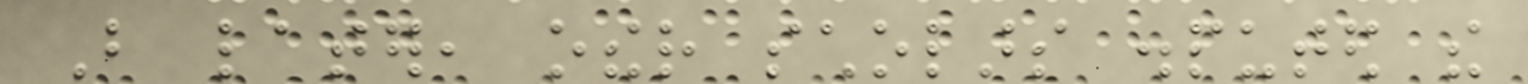But later, other scholars disputed the
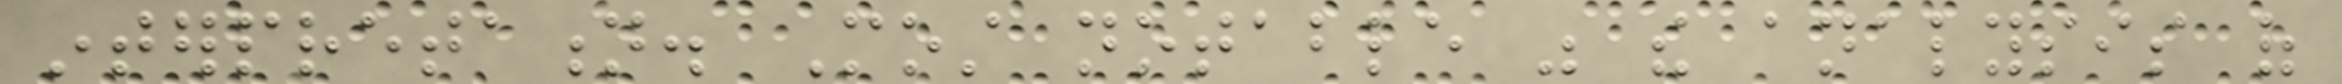interpretation. Most notable was the analysis of
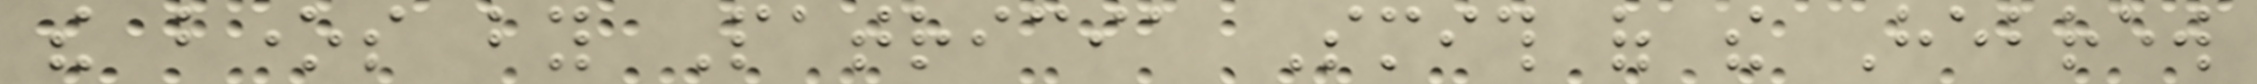the bones by Patricia Smith of the Hebrew
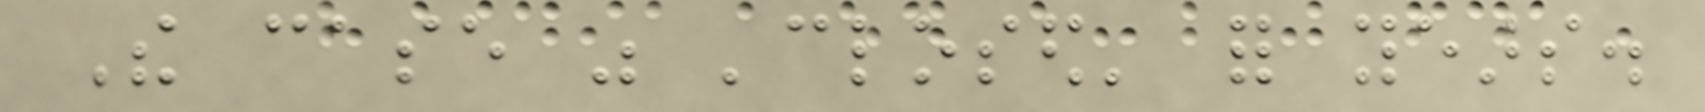The case was 'closed' for years.
